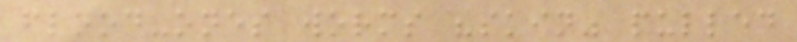flood-ones worms "skin" pulled
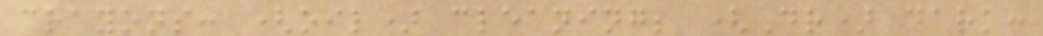crayons: (oil) cleaning; (Dr) dark:
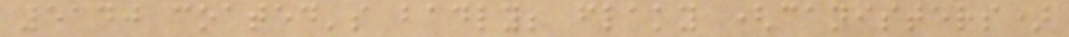5140 coated's badly; flaky (canisters)
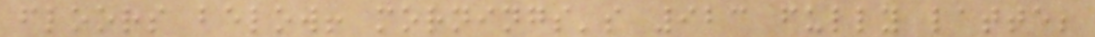floors below! mornings's 923 fully latte;
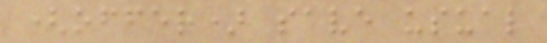(offer) save usual
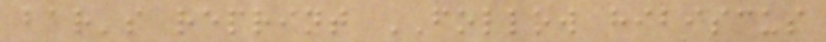bar's reprint FOLLOW hibiscus
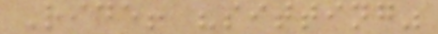Ride! "sitting"
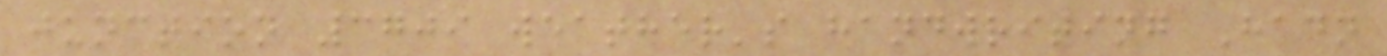junction 3709 weather's handwriting Hadn
